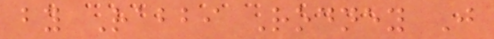by Rabbi Rodney J
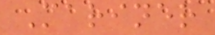Mariner
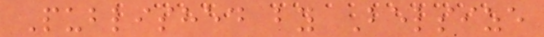Published by Belsize
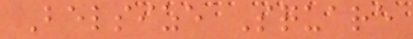Belsize Square
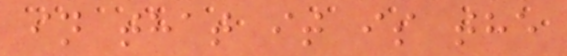in that it is the
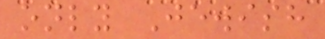only Jewish
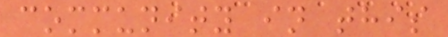community in this
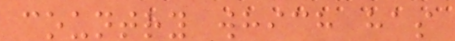country which has
